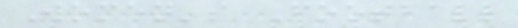Women's Football
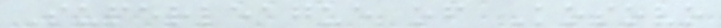Superleague of Kosovo
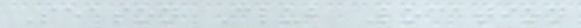Season Club Location
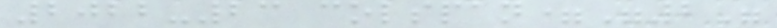2022-23 colspan="2"
